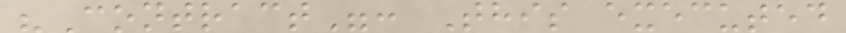"Contract": This executed
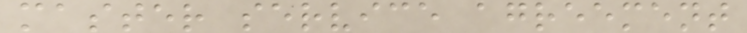master service agreement
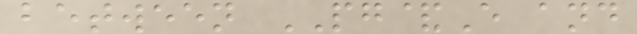between PG&E and
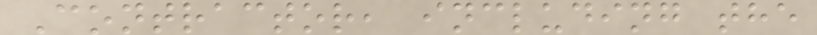Contractor, including the
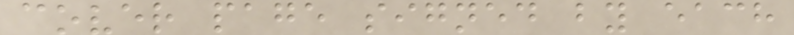cover page signed by each
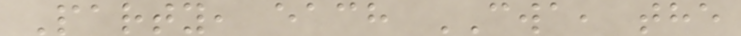Party, each CWA, the
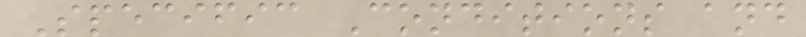Specific Conditions and
